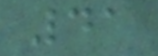41
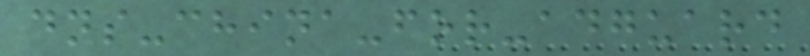dns-china-for-adguard
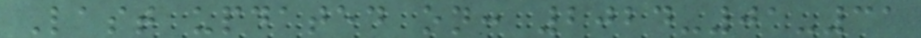Last updated on: 2024-01-31
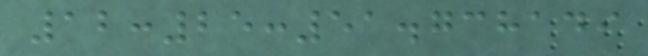12:25:51.738149
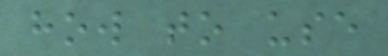how to use
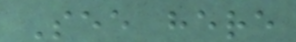See here
